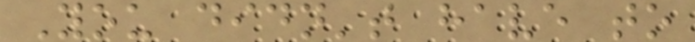You didn't have to
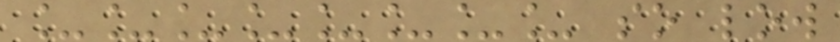________ so low
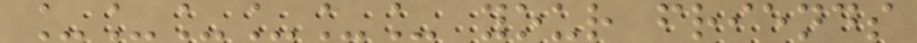______ your friends
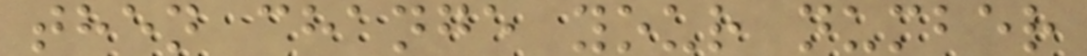then change your number
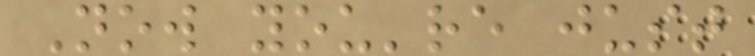Now you're just
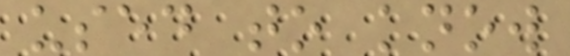used to know
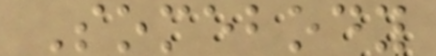Somebody
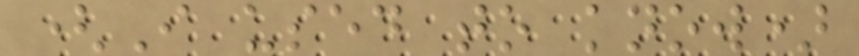(I used to know)
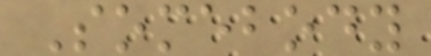Somebody
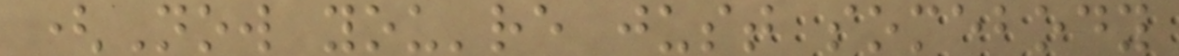(Now you're just somebody
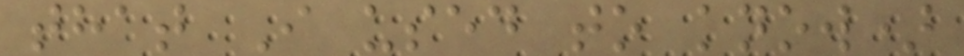that I used to know)
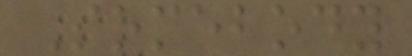Somebody
